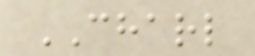CHARL
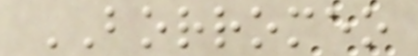BORROMEO
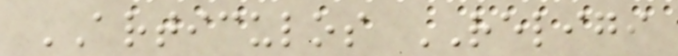ARTICULOS RELIGI
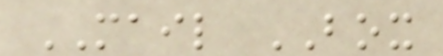MAIL BOX
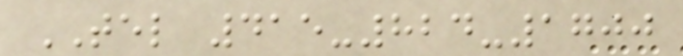TEL 415-824-1700
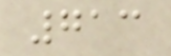713
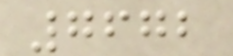7672
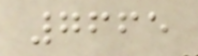7665
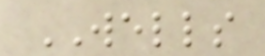WELLS
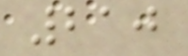210
